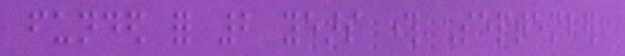funded for 2 years through September
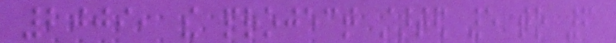2009, the project started 5 to 6
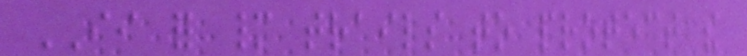II for many trails to protect the
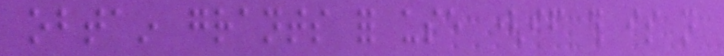obtain grants for use (if this is not
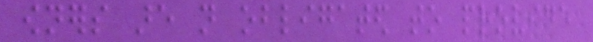owners are not obligated to provide
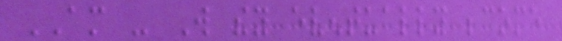AM - Will they eventually become
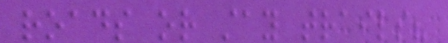roads or stay trails?
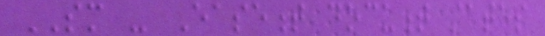SM - Easement document states
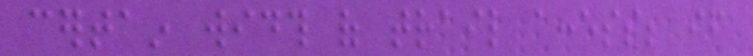certain width of trail access; if
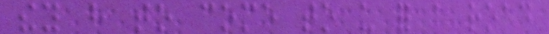they have to come to us for a road
